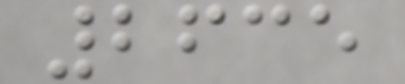2635
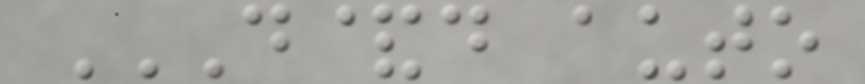D&D AUTO
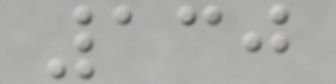130
